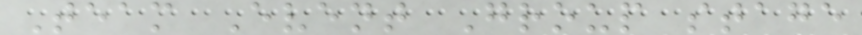Team Event Group stage
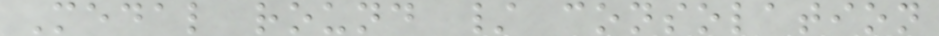Medal round / consolation
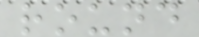round
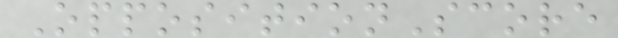OppositionScore
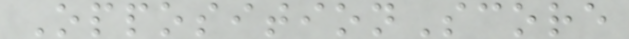OppositionScore
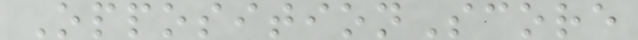OppositionScore
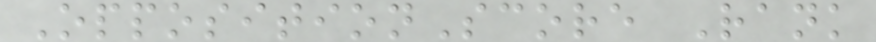OppositionScore Rank
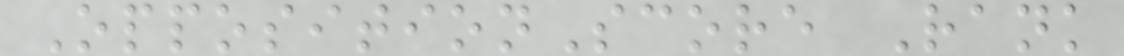OppositionScore Rank
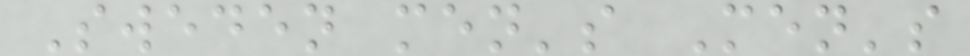Sweden men's Men's
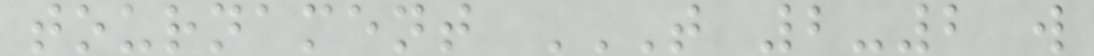tournament T 2-2 W
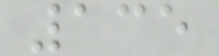135
